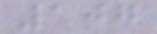107
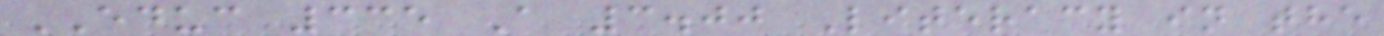EDUC 335 A 3.00 Literacy in the
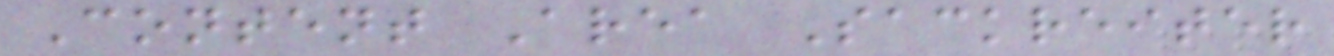Content Area Sackreiter
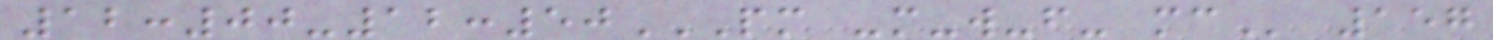12:00-12:50PM -M-W-F- MC 157
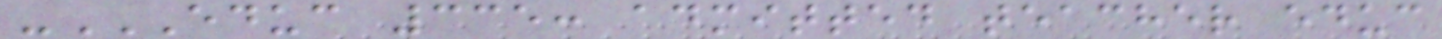-EDUC 335: ADMITTED TEACHER EDUC
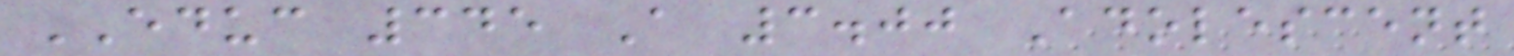EDUC 345 A 3.00 Adolescent
